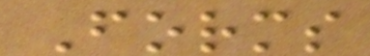Forms
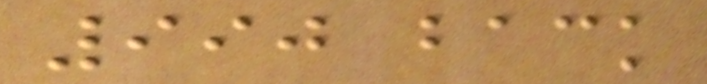990 back
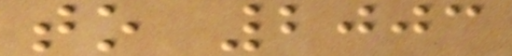to 2003
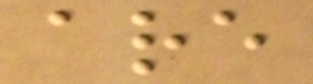are
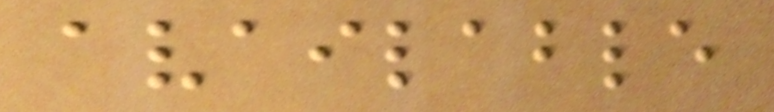available
